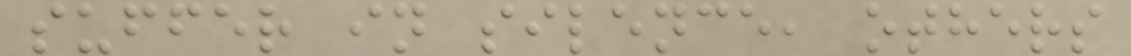suffer in silence, others
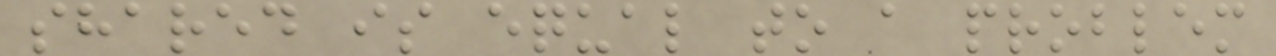shared is equal to a problem
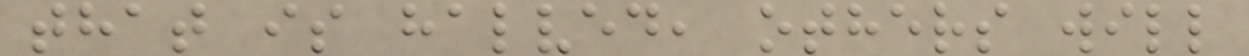that is halved, others will
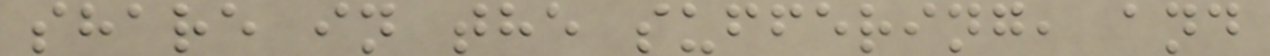share in the suffering, and
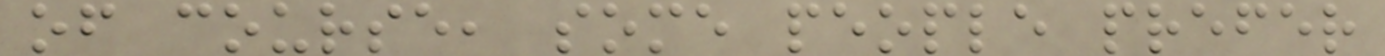of course, some people prefer
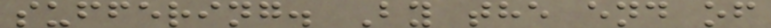suffering. By the end of
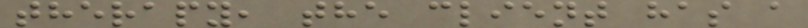therapy, the client has a
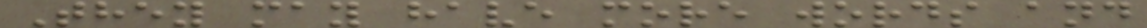They may have more words and
